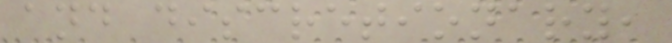and discretionary,
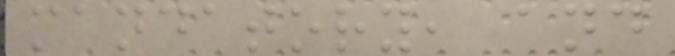mandatory, and
